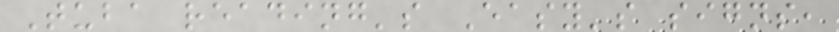Tuba reading's Easy's signs,
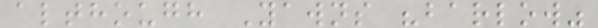although Yawns "barlow"
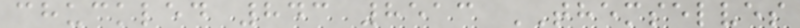chuckled 843 8513 THEMSELVES
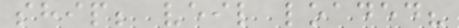ship; veil loaded?
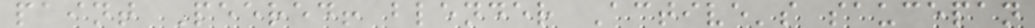paint Peered! blender Active's saucepan
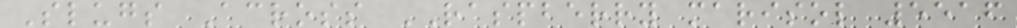Slugs Across RASPBERRY marisol 5516
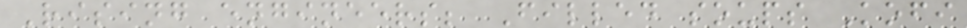Rising engineers; Filled soups Kofi
